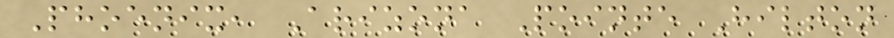Phoenix, Arizona Pointe Hilton
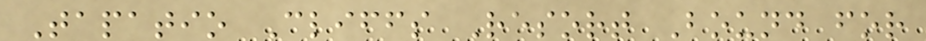Tapatio Cliffs Resort Bound for
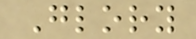Glory
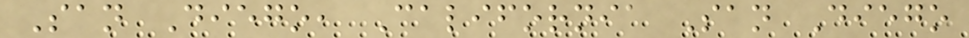San Diego, California San Diego
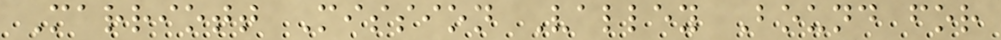Marriott Mission Valley Bound for
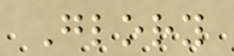Glory
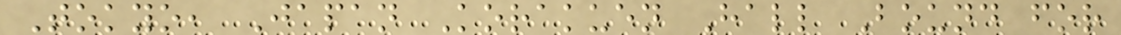Tokyo, Japan Korakuen Hall Bound for
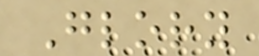Glory
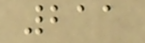211
